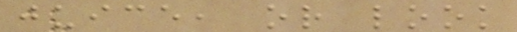juice, or look
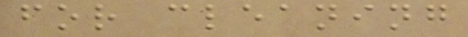for cleaning
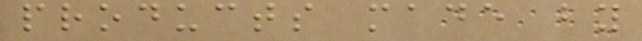products made by
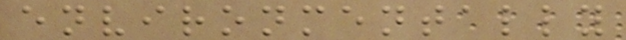environmentally
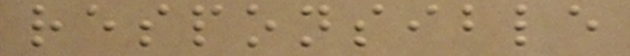responsible
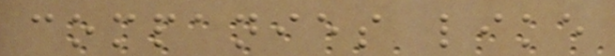companies like
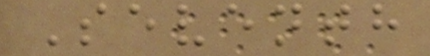Seventh
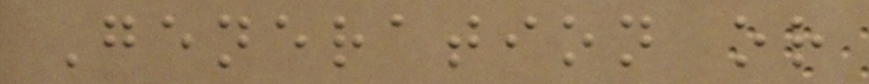Generation or
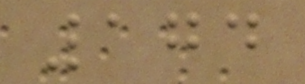174
